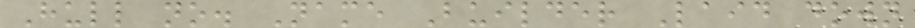Hull no. Name Builder Laid down
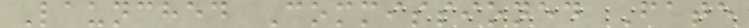Launched Commissioned Fate
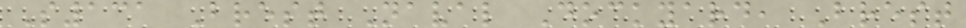S131 Brest Naval Dockyard, Brest
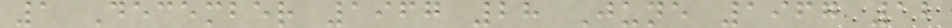1 December 1967 28 June 1967 12
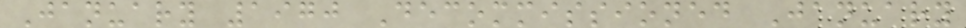January 1970 Decommissioned January
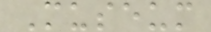Museum
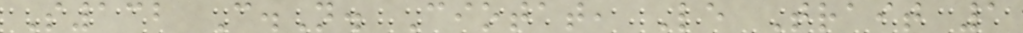S132 C.N. Ciotat, Le Trait 1
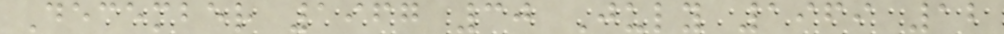December 1967 30 July 1969 12
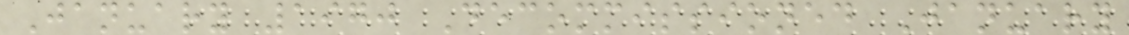January 1970 Decommissioned January
